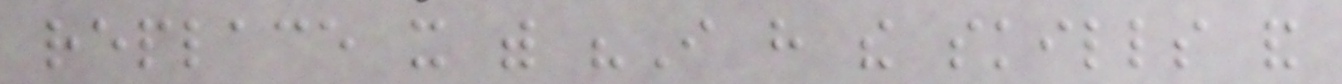replace it with "I have the skills and
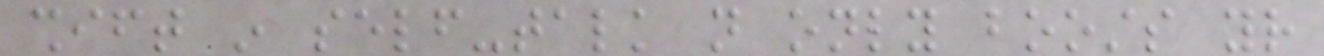shift in self-talk not only boosts your
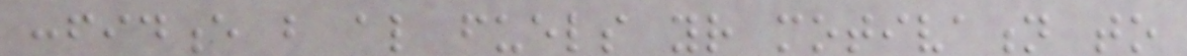confidence but also fuels your motivation to
